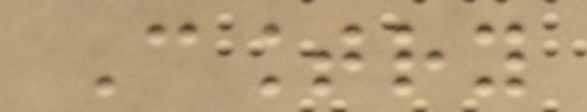Country
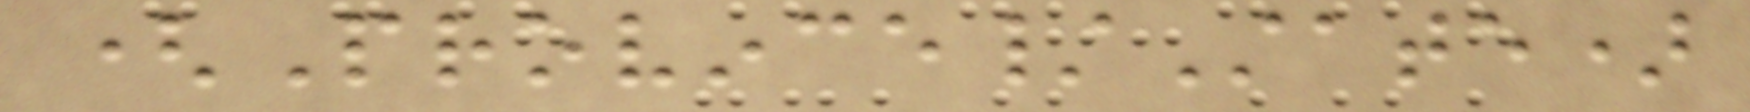(Province/State)
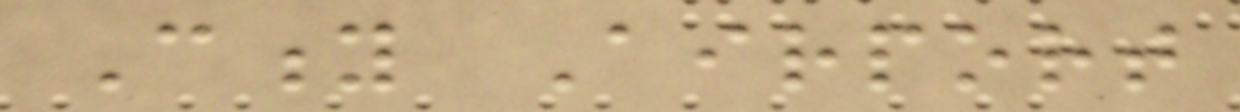City Airport
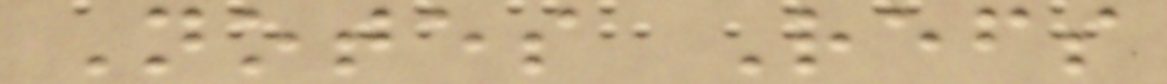Notes Refs
